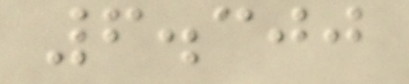6.300
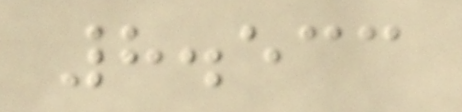8.533
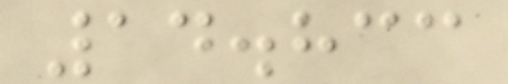14.833
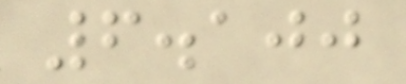6.100
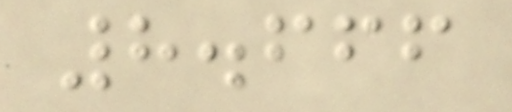8.666
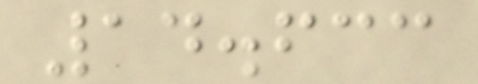14.633
